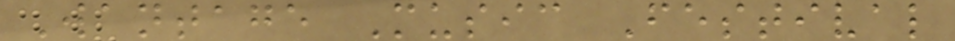Wantage Music Festival
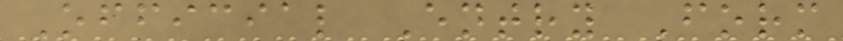Official Entry Form
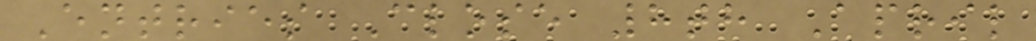Entries Close 8th April
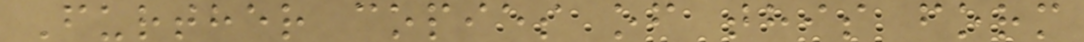Further copies of this form
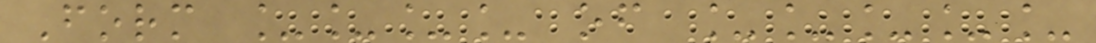Form ____ of _____
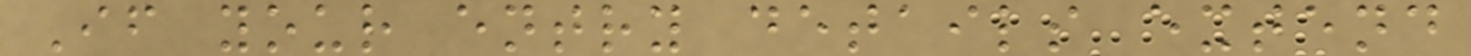If your entry details extend
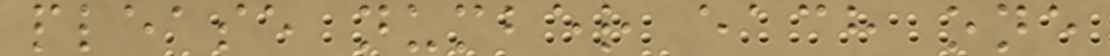please number each one
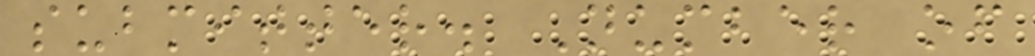submitter. Number of
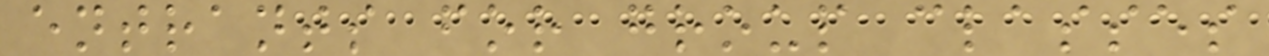entrants for group classes
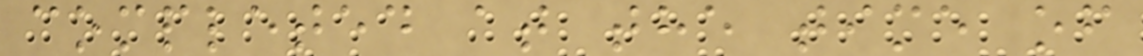completed at the time of
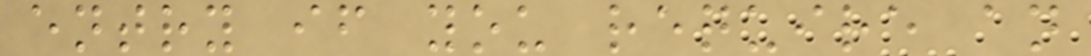entry if you require an
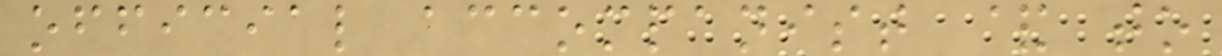official accompanist & to
